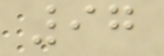97
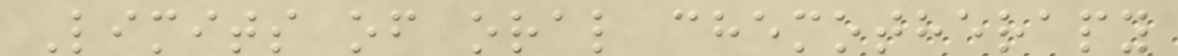Limits of oral chemotherapy
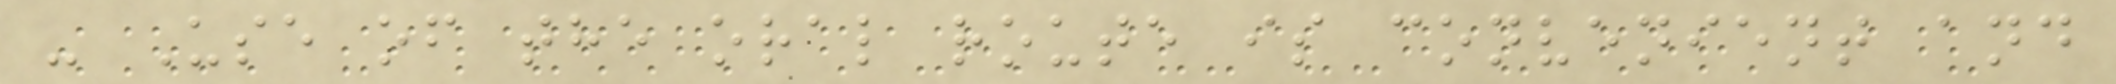- Use of the oral route is convenient and
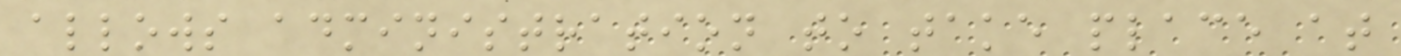allows administration to take place at
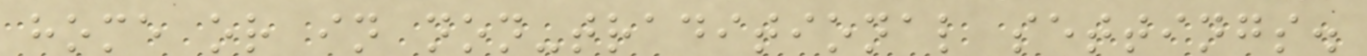home or in non-traditional settings.
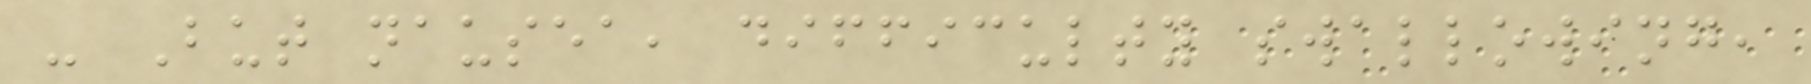- But nausea, difficulty swallowing,
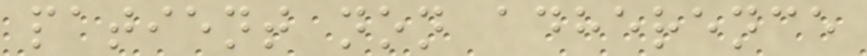patient non adherence
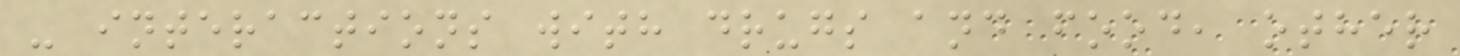- interactions with drugs and food, other
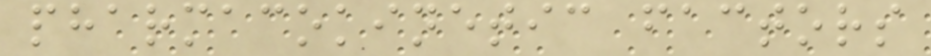pharmacokinetic factors
